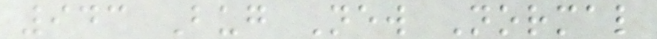943 Bug New Normal
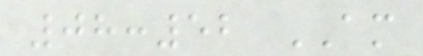08:52 AM
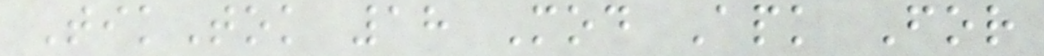TikTok 18 Mod Apk For
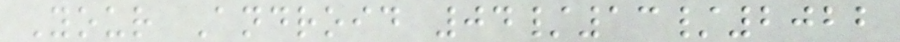Your Android 04/13/2022
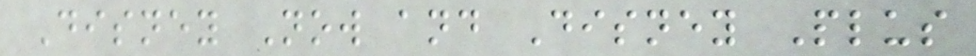Disney Now and Disney Plus
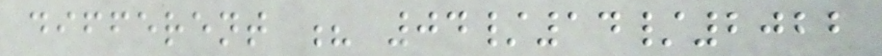different ? 04/14/2022
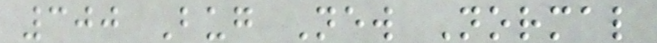300 Bug New Normal
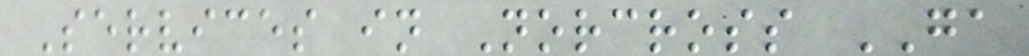Services in Norcross GA
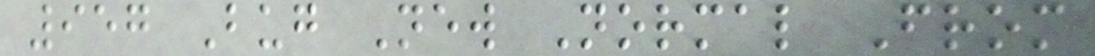957 Bug New Normal From
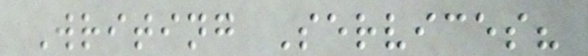Writing Services?
